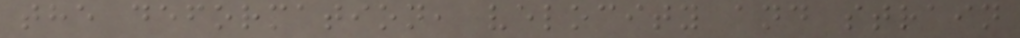the deformation, velocity and strain
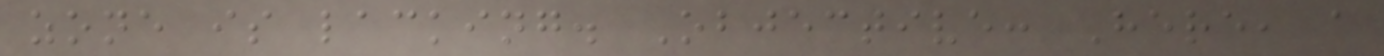zone is lacking. Objective: Here, a
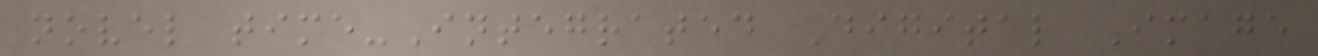novel time-Integrated Digital Image
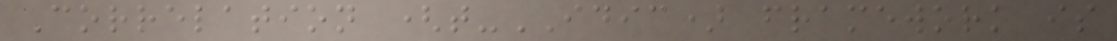Correlation (t-IDIC) framework is
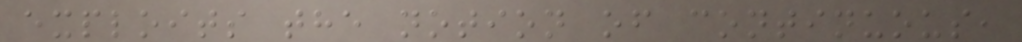exploits the notion of continuous,
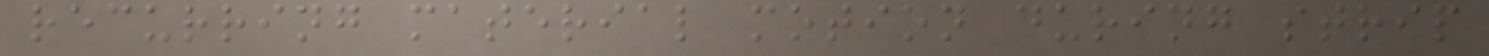recurring material motion during strip
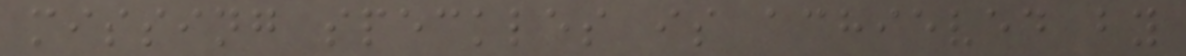missing speckles is achieved by
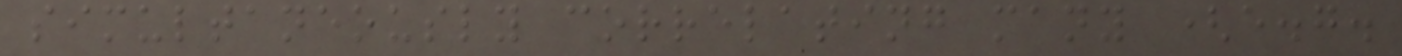simultaneously correlating many (e.g.
